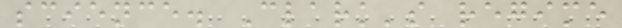science. Clark's regime
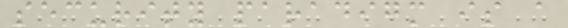security paradigm is a
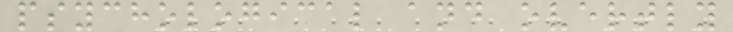psychological and overtly
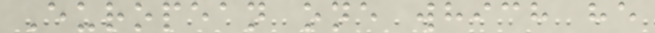European one which he
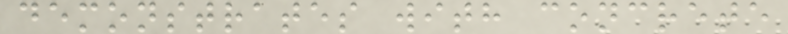demonstrates with concrete
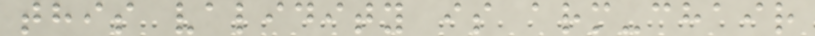this validity is arm-chair
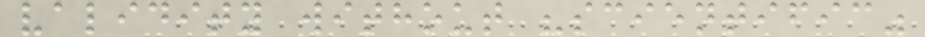validity without "scientific"
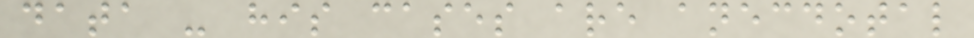data - his cases are anecdotal
